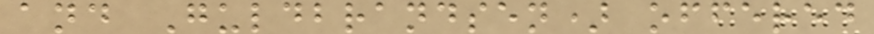and Guldbrandsen) offered
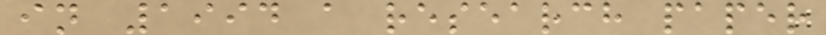in 1994 a research paper
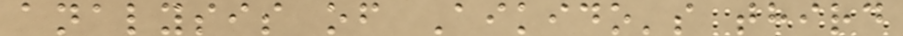analysis of Aikido's third
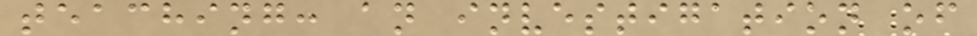teaching: an investigation of
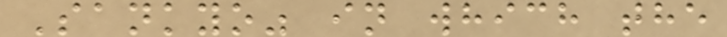Sankyo" in which the
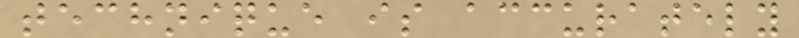technique is accurately
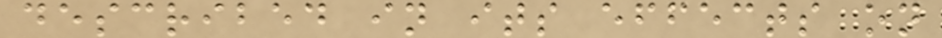described in its effects on
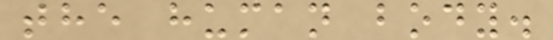the human body.
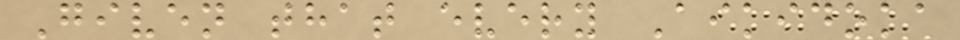Given that every Aikidoka
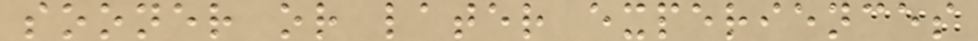sooner or later experiences
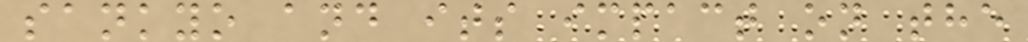sankyo and its impact on the
